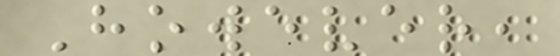However,
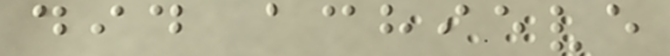did achieve
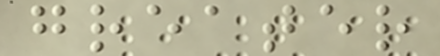greater
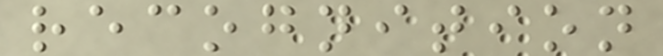recognition
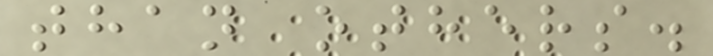than others.
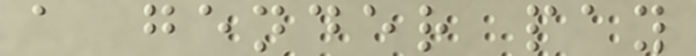a gender pay
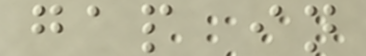gap in
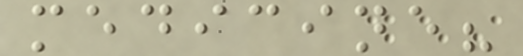medicine?
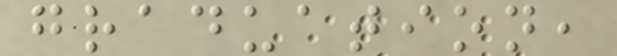graduation,
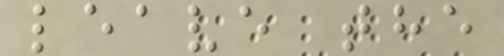leave the
